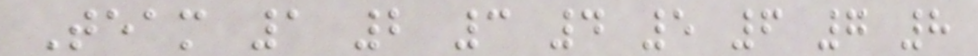Team 1 2 3 4 5 6 7 8
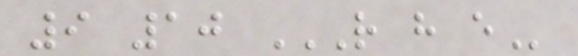9 10 R H E
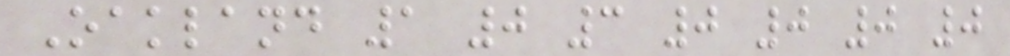Oakland 1 0 3 0 0 0 0
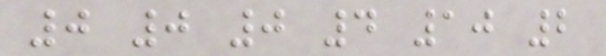0 0 0 4 10 2
